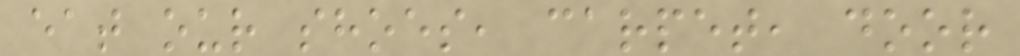eat our shoes, carpet, door
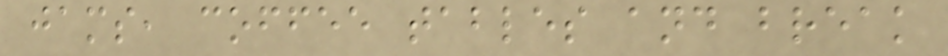jams, coffee tables and break
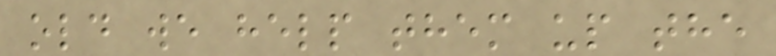old we help them up the
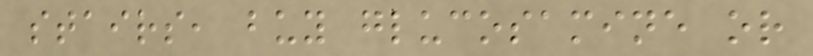stairs, buy glucosamine or
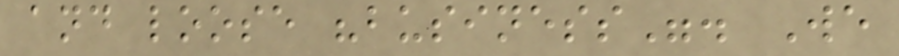and loose "business". We
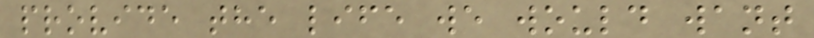provide the life we would want
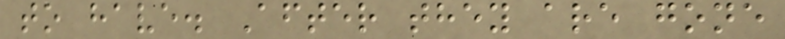to have. After they are gone
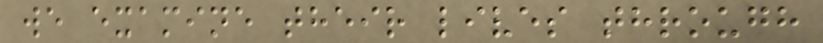we examine their lives through
